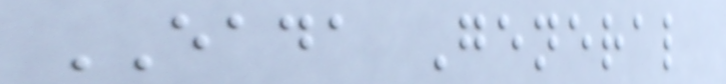EADA General
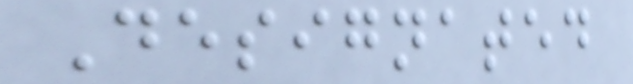Designated
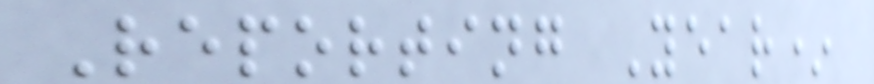Reporting Year*
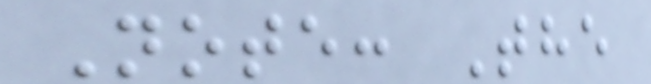Note: The
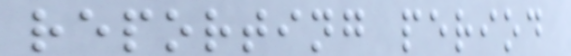reporting period
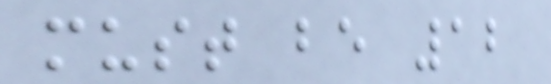must be 12
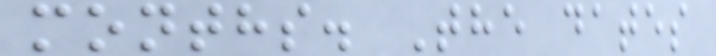months. The dates
